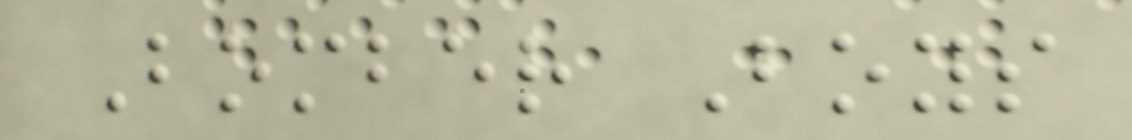Bomber Boys
